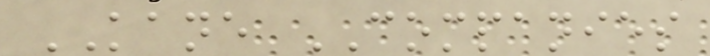KANE COMPANIES
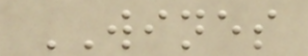WINES
